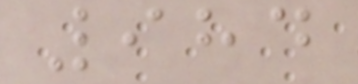984
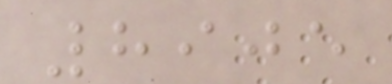8905
